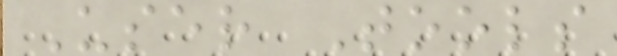User Tools
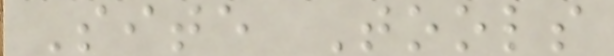Site Tools
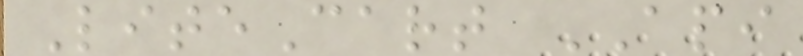LiteCart API
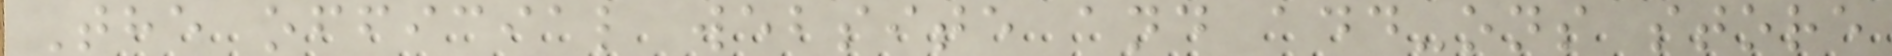The official website and add-ons store
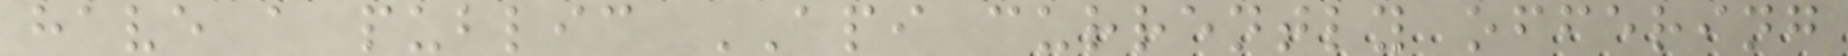have a public API currently offering
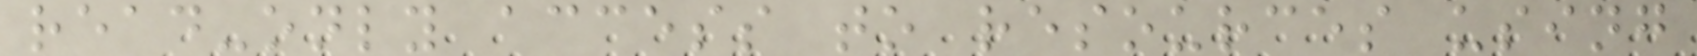read-only access to resources using
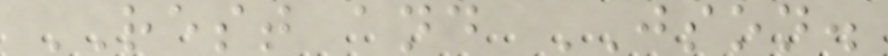REST and JSON.
